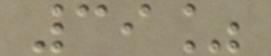39%
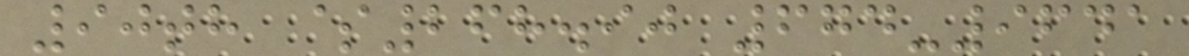90th $268.90 674-9641
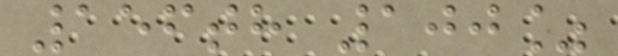156th 100%
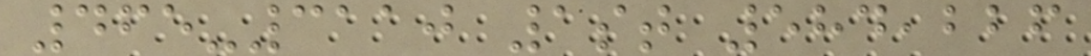465-3110 1st 584,226
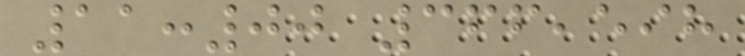11:00 366,598
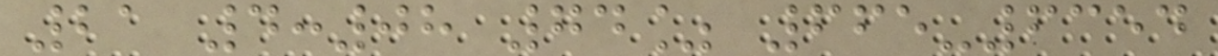21 4:08 74% 665-6354
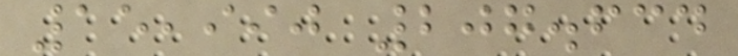15,990 207.634
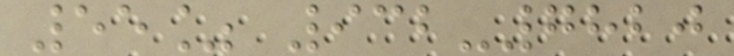55% 932-7820
